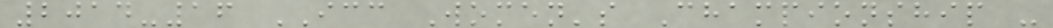2014-16 ICC Women's Championship -
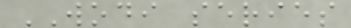WODI series
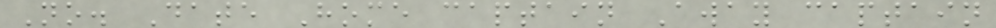No. Date Home captain Away captain
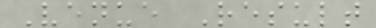Venue Result
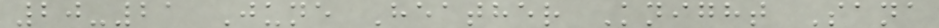20-21 June Heather Knight Sana
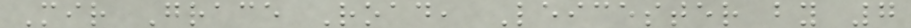Mir Grace Road, Leicester by 7
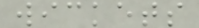wickets
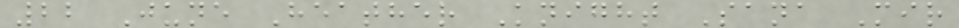22 June Heather Knight Sana Mir
